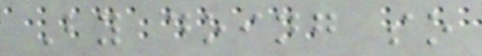By doing so
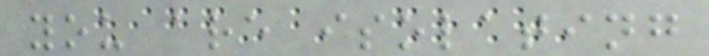you are isolating
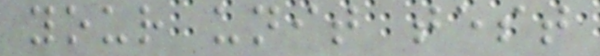your unit test
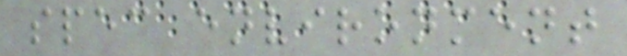spec environment
